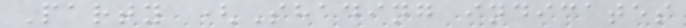Party (Shading indicates
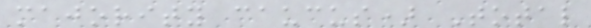majority caucus) Total
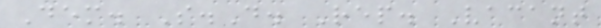Dem. S.D. Rep. Vacant
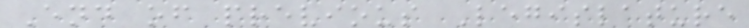End of previous Legislature
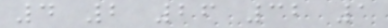4 2 26 32 1
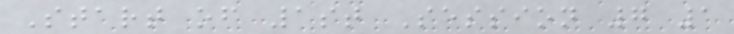Start of 1st Session 7 1
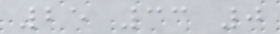25 33 0
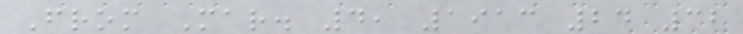From Mar. 4, 1913 24 32
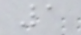1
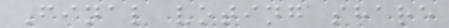Final voting share
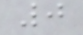0
